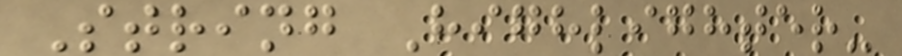String Highlighter-
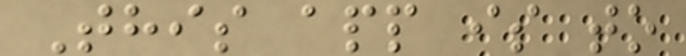This app is to
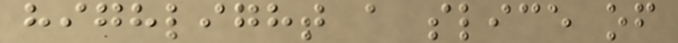highlight a slice of
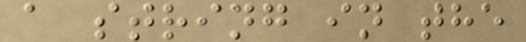a string in the
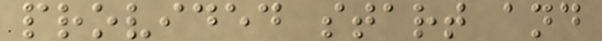provided start and
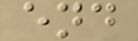end
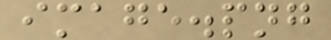image.png
